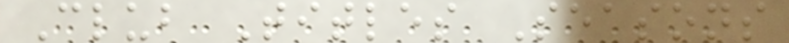Club Titles Seasons
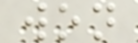won
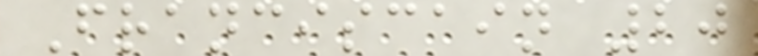Franciscain 20
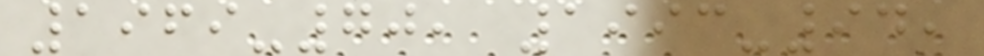1969-70, 1993-94,
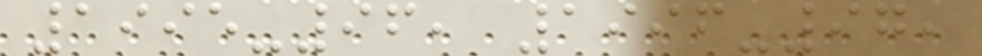1995-96, 1996-97,
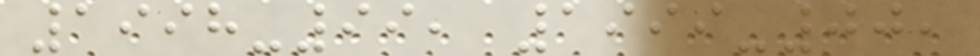1998-99, 1999-00,
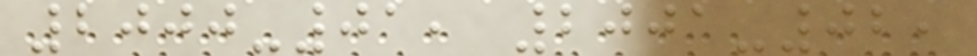2000-01, 2001-02,
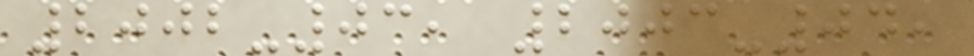2002-03, 2003-04,
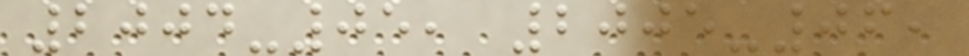2004-05, 2005-06,
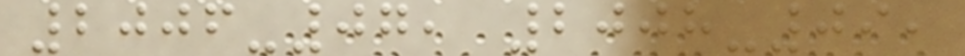2006-07, 2008-09,
